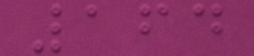164
